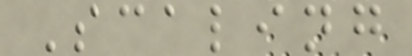Scaling
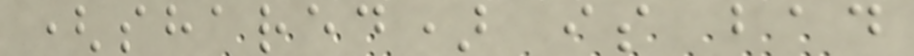(shared) is bad
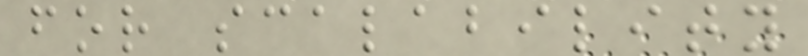for scalability
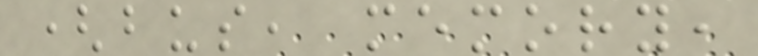(bus, memory,
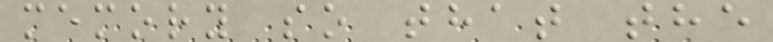memory so that the
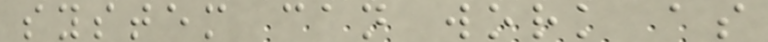system can work as
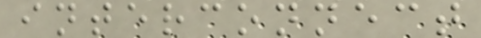interconnect
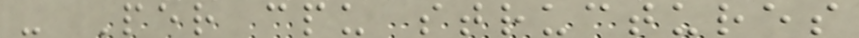- Per cpu structures
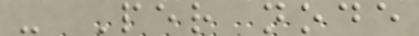- Per node
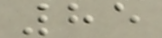85
